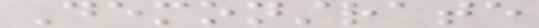Demonstrate
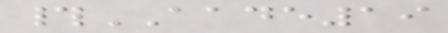#AADE19
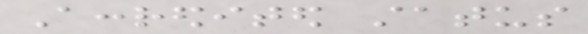Accredited status
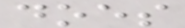does
